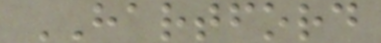HARTFORD
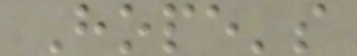Hope's
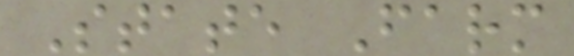State Farm
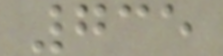735
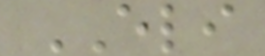ELI
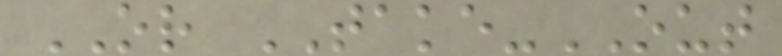OR TAKE-OUT
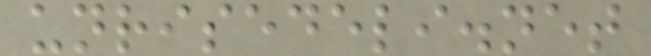unrisedeli.net
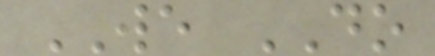WE DO
